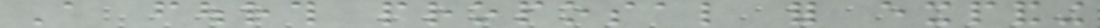A fourth proposal for expanding
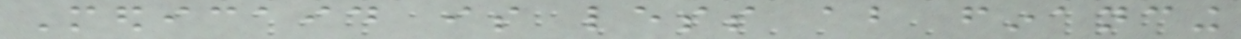Medicaid is less about financing
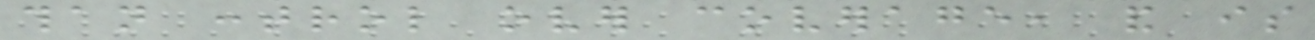than control over coverage, and is
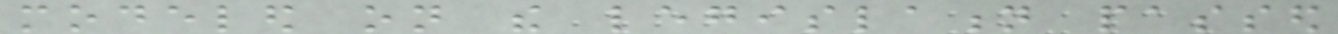modeled on the legislation passed
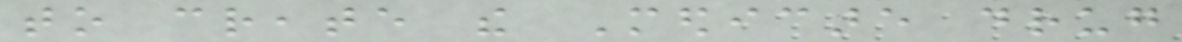to create the Medicare drug
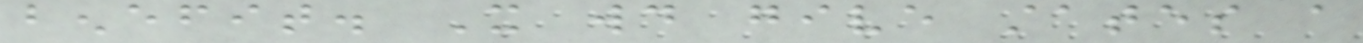benefit. It would give states a
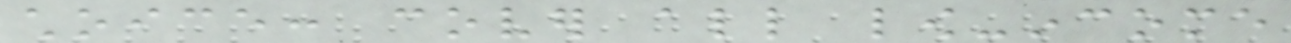choice: cover all low-income
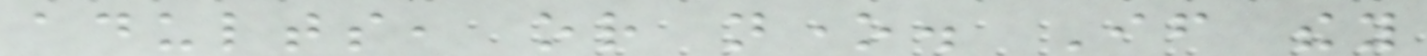adults, or none. If they
